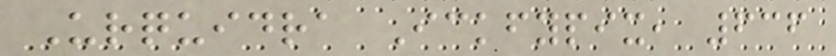Urquidra Ickfypix, 636
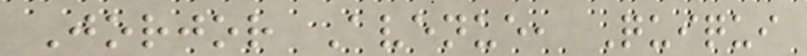Jorjor Avenue, Quiqui
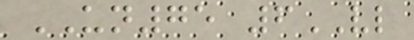UN75 6VL
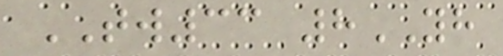TW33 8YH
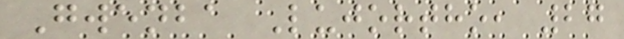Gwenba Lujortho, 27
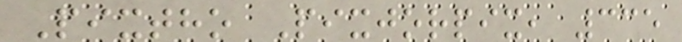Pixtho Pixjorpix, 335
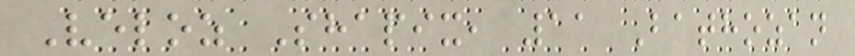Veloz Shapix, 11 Bathozan
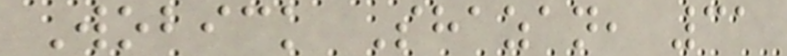Wobick Shazan, 31
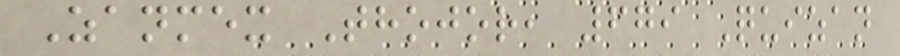Zanmex Thojor, 679 Quizan
